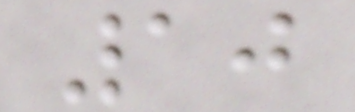10
